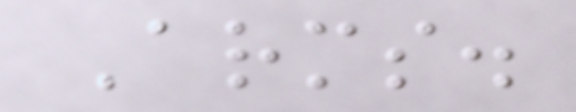Arms.
